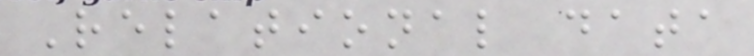Relational data
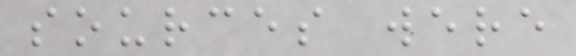sources were
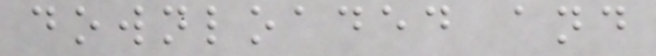downloaded and
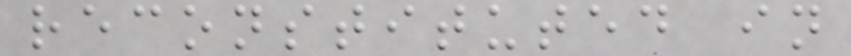reconstituted in
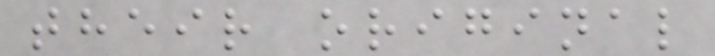their original
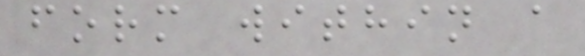form within a
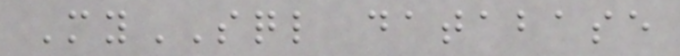MySQL database
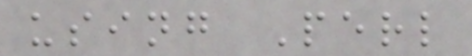using Perl
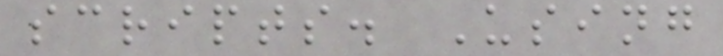scripts. Using
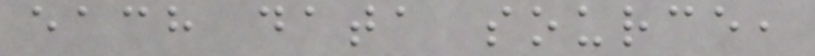each data source,
